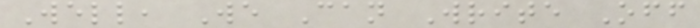Well, We Can Write Off
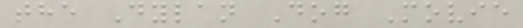the Dylan Dog Movie
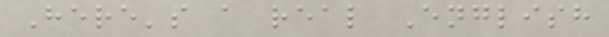Here's a real English
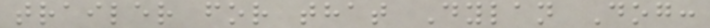trailer for that Dylan Dog:
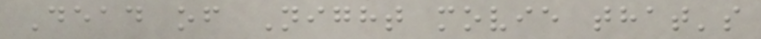Dead of Night movie that's
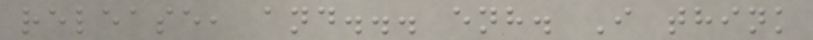release, and... enh. I think
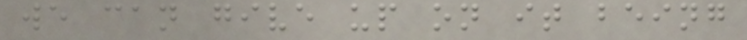we can give up on it being
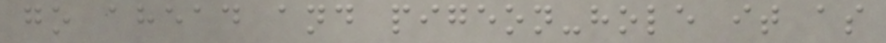go ahead and pigeon-hole it as
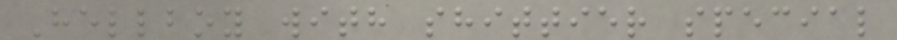Hellboy with shittier special
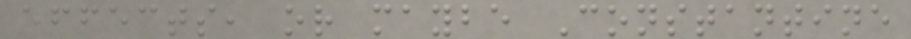effects, or maybe Constantine
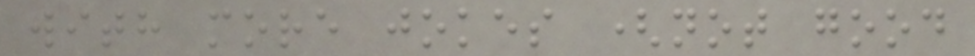with more jokes (not good
